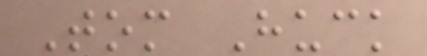Tom Huck
